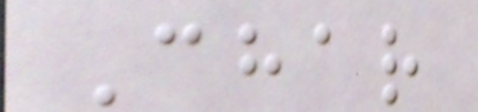Char
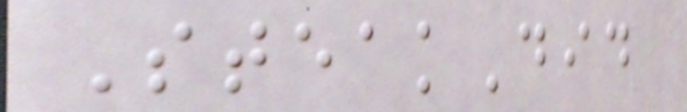SteakDid
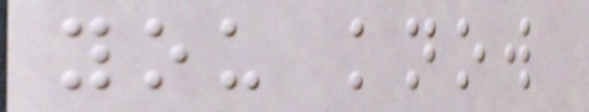you know
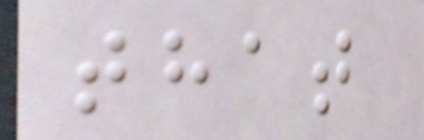that
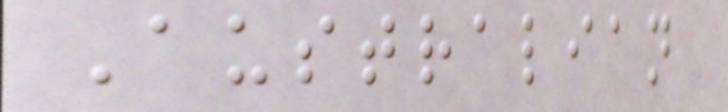Australian
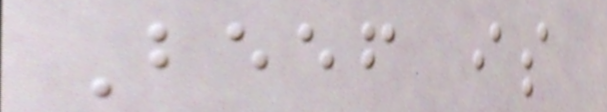Beef is
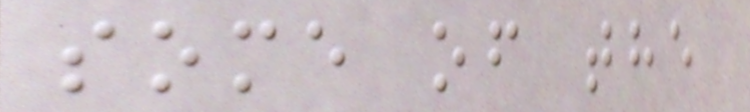some of the
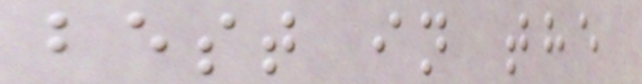best in the
